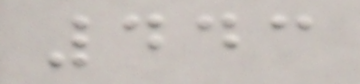443
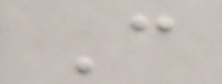C
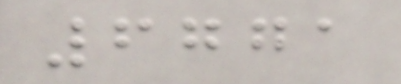6771
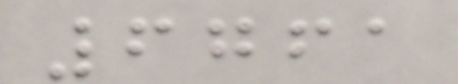6761
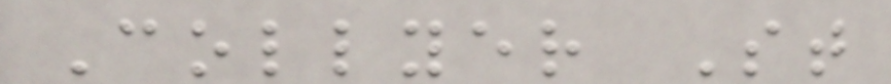Collyer St
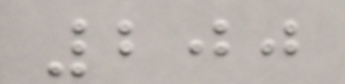200
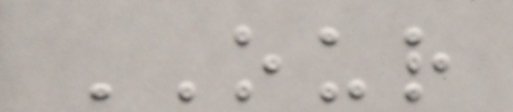OUR
